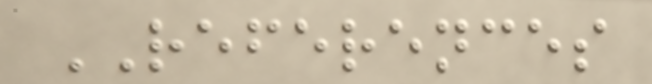REFERENCES
